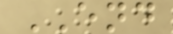END
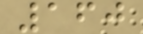160
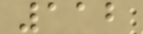112
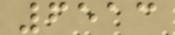6513
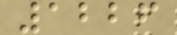1226
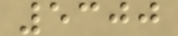5300
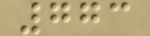773
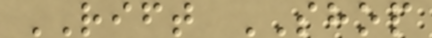RIFT SHOP
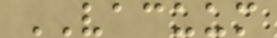VACUUM
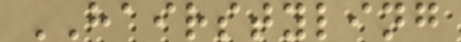HAIRSTYLING
